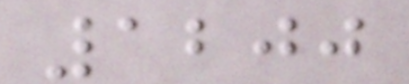1200
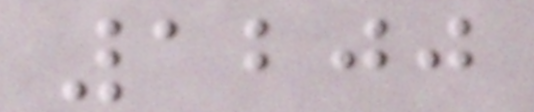1200
